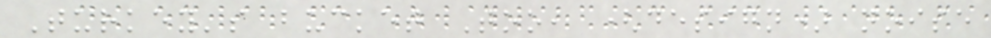Turkey's bucket Too, (design) noise
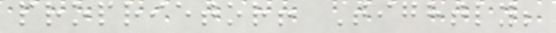proprietor! Tightly;
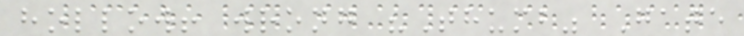hollow! wrong "Thumb" Gate
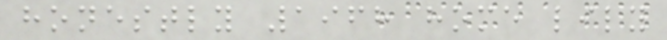honestly 1968 home lily
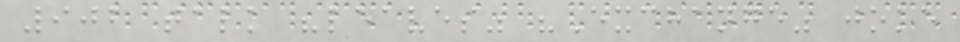902 talk "leaves" "Exchange" joke
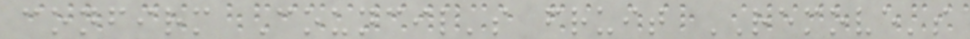confirm Council's fruit REMOVE's
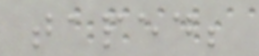taped;
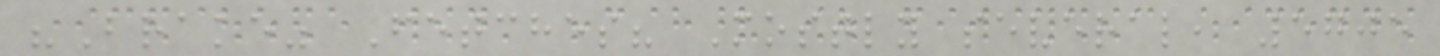"Brake" Fetches? Mostly several, 5705
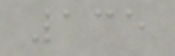135
